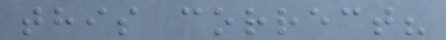this correct?
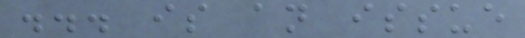... is an issue
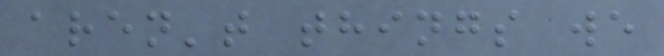aren't things we
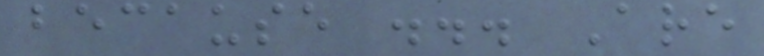because ... Are
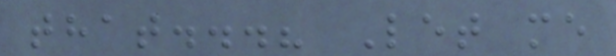that...? Let me
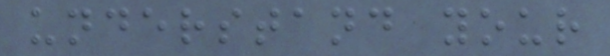understand your
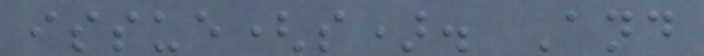issue(s). And
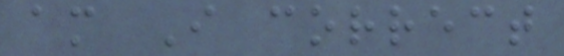am I correct
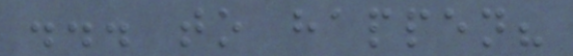... to happen?
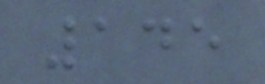145
